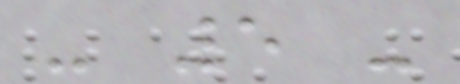- 5 -
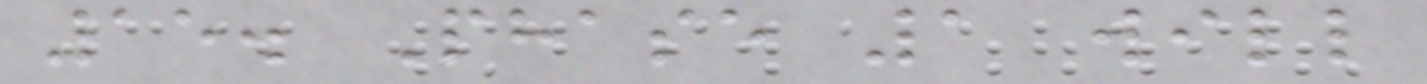15. Phase 1 will
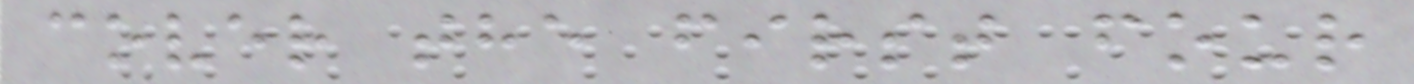cover the first four
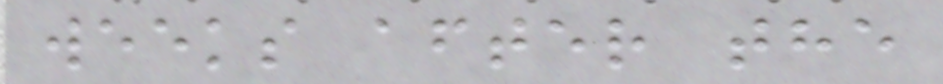weeks after the
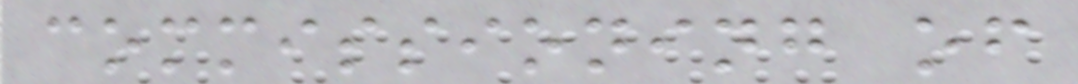commissioning of
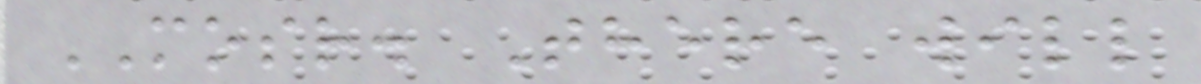MOSR. There will
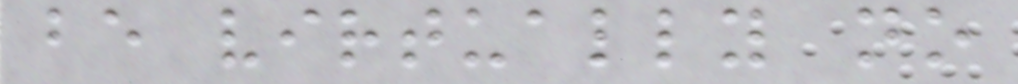be virtually no
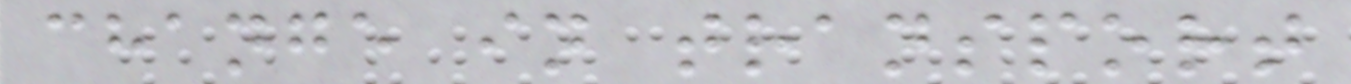change in transport
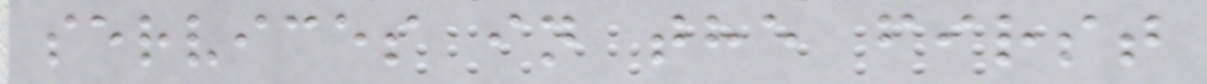services in the first
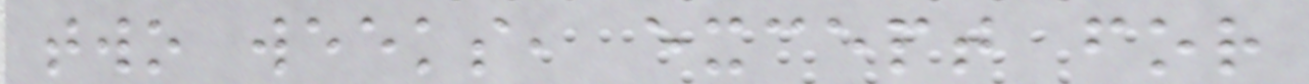two weeks, except for
